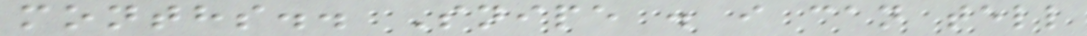months.. Snipe . i can tell
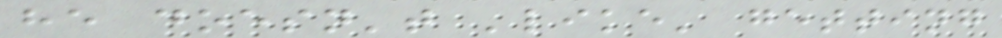he doesn't 'like' getting
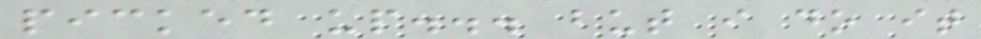picked up... but i do it
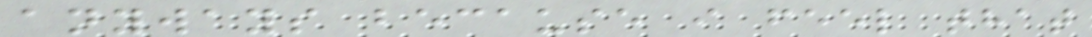anyways because i feel that
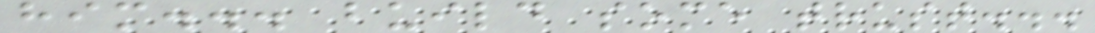him... build some trust...
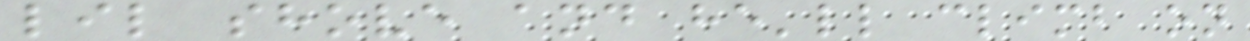lil shove and he'll climb on
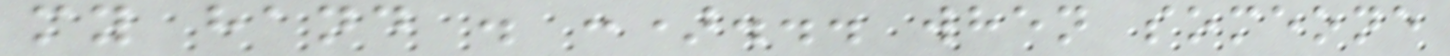my hand . :)... when someone
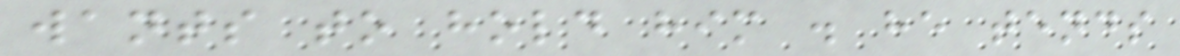wants to hold him . he tends
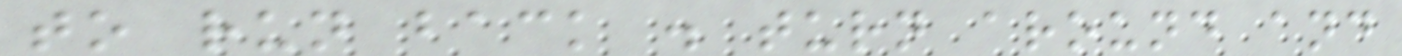to run back . turn around and
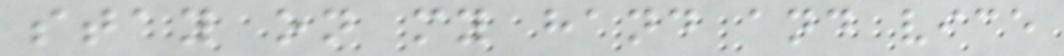stay on my hand and vice
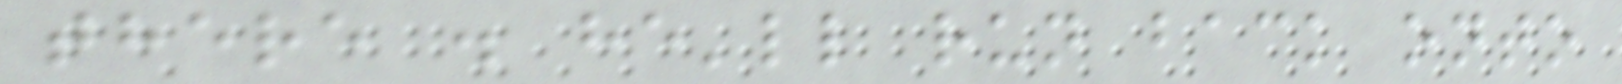there . he'll run back onto
